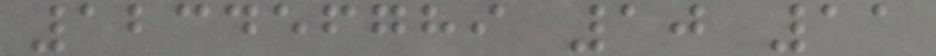123456789 10 11
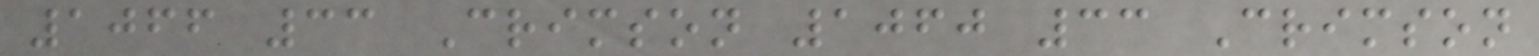1066 33 Crimson 1060 33 Crimson
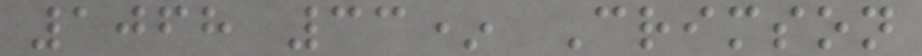1068 33* Crimson
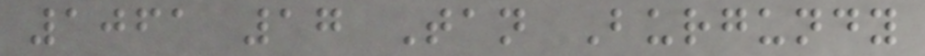1061 17 Tan Burgundy
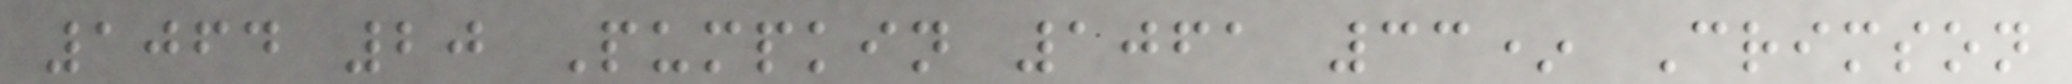1064 20 Pumpkin 1061 33* Crimson
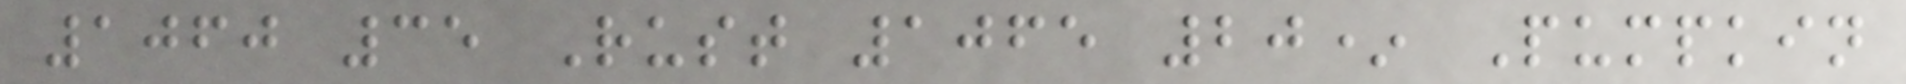1060 35 Rust 1065 20* Pumpkin
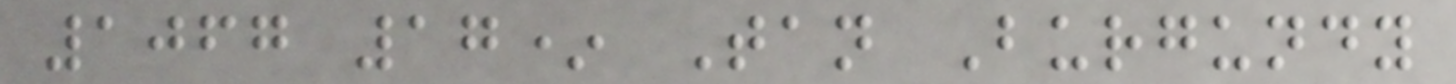1067 17* Tan Burgundy
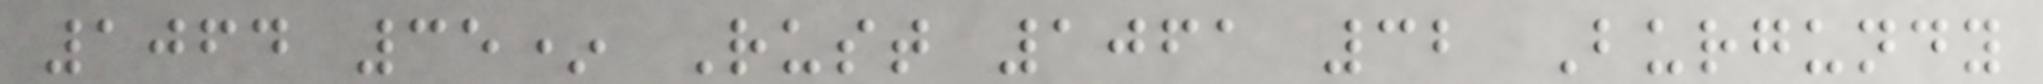1064 35* Rust 1061 32 Burgundy
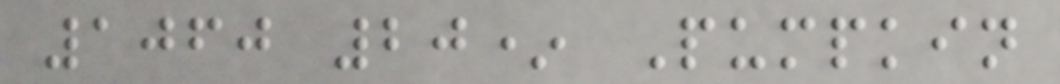1060 20* Pumpkin
